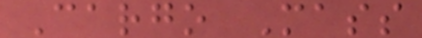Cargo Mass
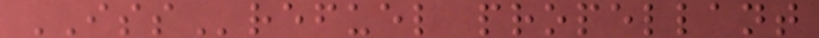ISSrefuel propellant
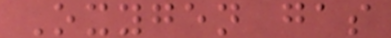Oxygen gas
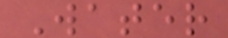Water
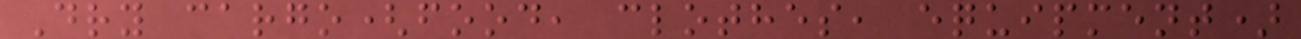Dry cargo(food, clothes, equipment)
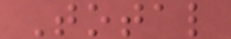Total
